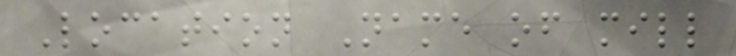Location Name of mill
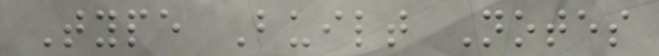Type Built Notes
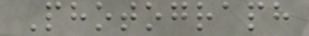Photograph
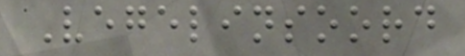Vegelinsoord
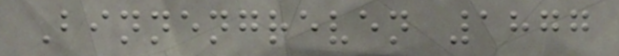Binnengreven 1877
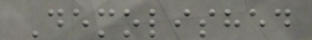Demolished
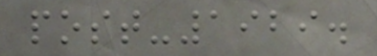post-1929.
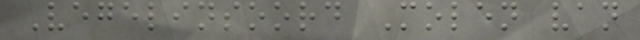Vegelinsoord Molen van
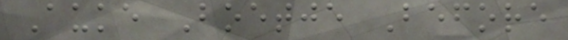Auke Boetje Before
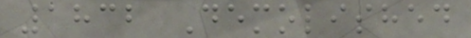1832 Demolished
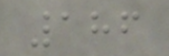186
